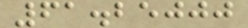61.25000
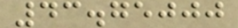43.75000
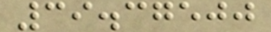39.37500
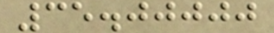35.00000
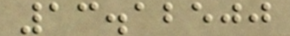13.12500
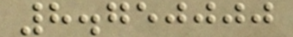8.750000
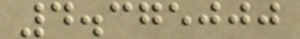4.375000
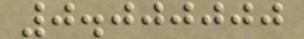0.000000
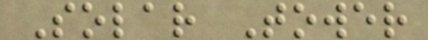Solar Tower
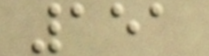151
